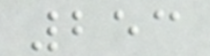253
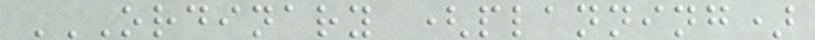ORDINARY (PLANNING)
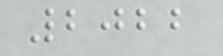2022
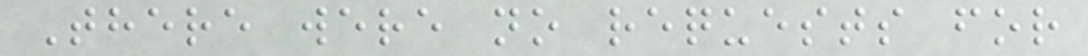There were no requests for
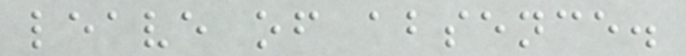leave of absence.
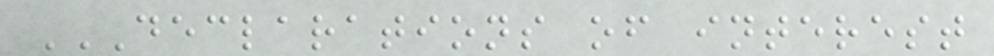DECLARATIONS OF INTEREST
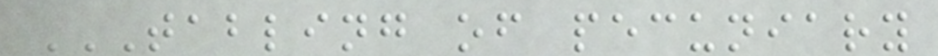TABLING OF PECUNIARY
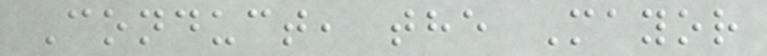Conduct, the Mayor
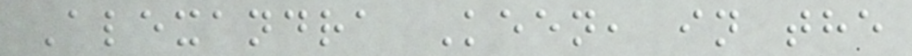Alexandra Keen, in the
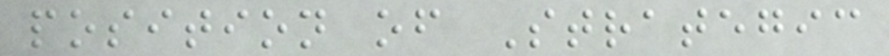position of Strategic
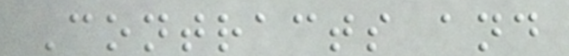Contracts and
